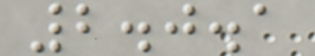2.0.1
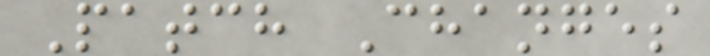Patch Changes
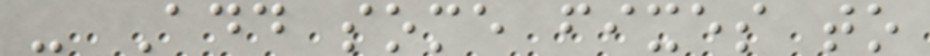- Add some fixes to
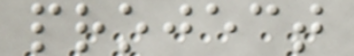project
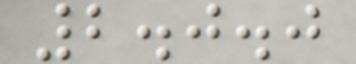2.0.0
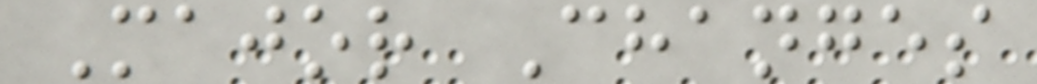Major Changes
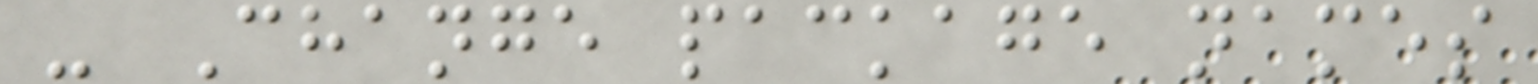- Change package names
